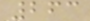263
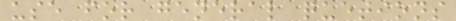use for general quetions
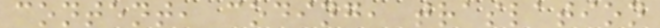content, coding, traslation
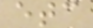etc
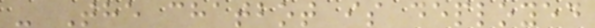- The chatbot is deployed
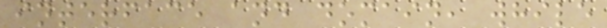interface and domain, while
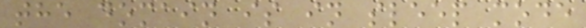the domain is in sleep mode
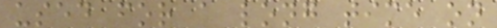used for a long time on
